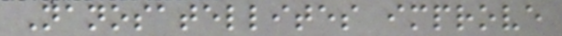Nanosatellites improve
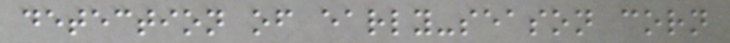detection of early-season corn
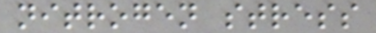nitrogen stress
